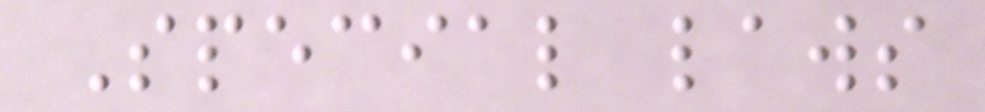Special laws
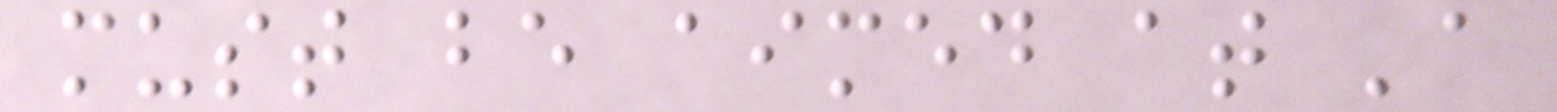must be aimed at 'a
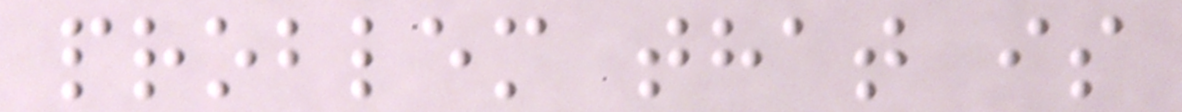problem that is
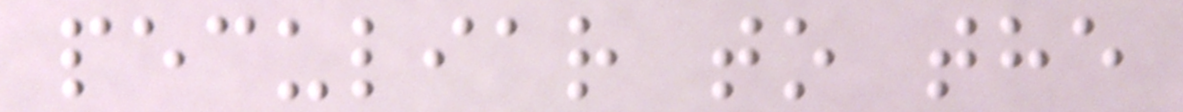peculiar to the
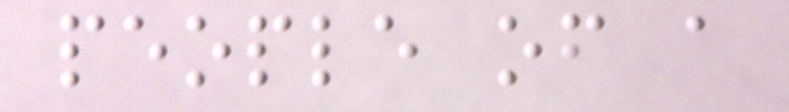people of a
